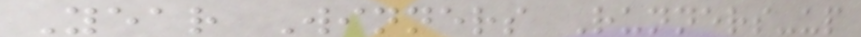Year Winners Runners-up
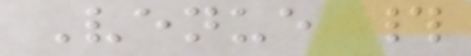Venue #
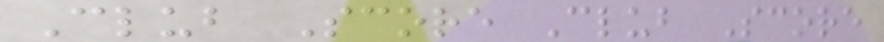Club Score Club Score
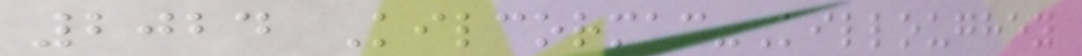2024 Kilcormac-Killoughey
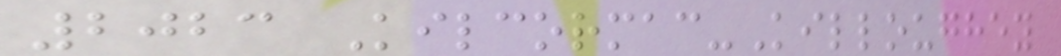2023 Kilcormac-Killoughey
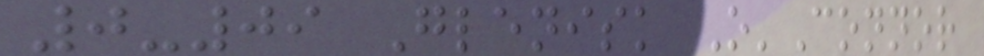0-09 Glenisk O'Connor
